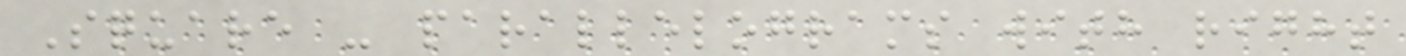Square - parallelograms with right
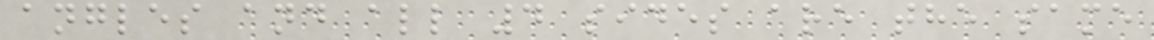angles and all 4 sides are the same
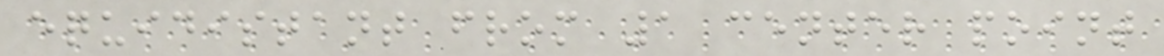equidistant from 1 center point
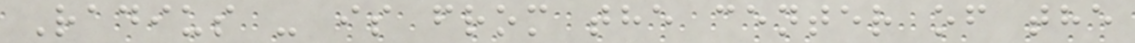Radius - is from the center of the
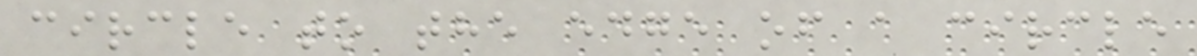circle to the edge of a circle
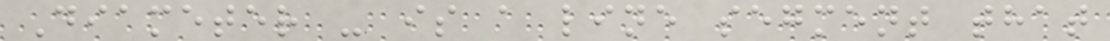Diameter - is a line segment that
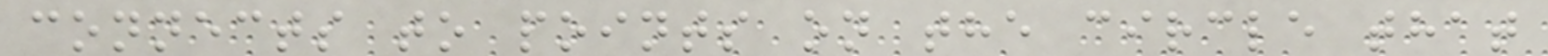connects to points on the circle that
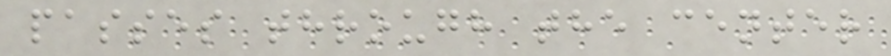passes through the center
